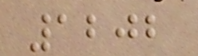1202
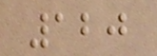120
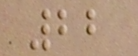22
